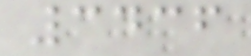3436
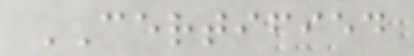CERTIFIED
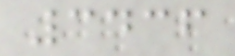3436
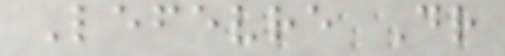Lefevre Dr
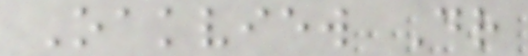Oakview Dr
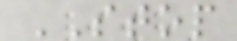STOP
